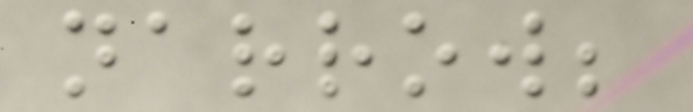narrow;
